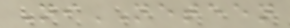NiNETEEN
